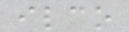ilco
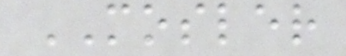MOSLER
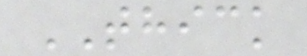THICK
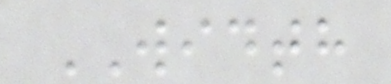WIDTH
